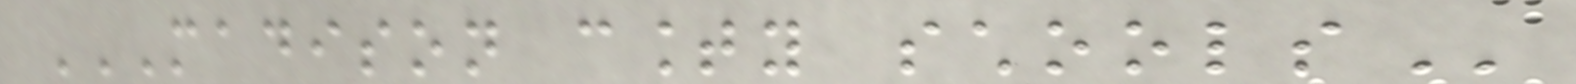MADISON COUNTY SCHOOLS
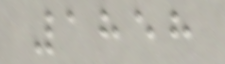1858
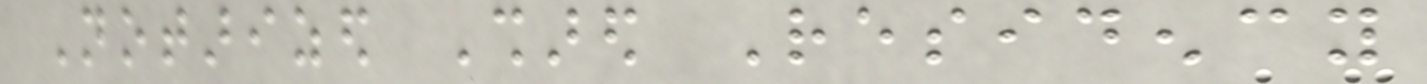Notarized Shared Residency
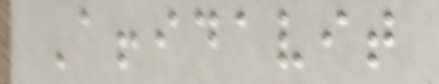Affidavit
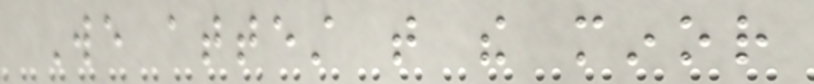We attest that the minor
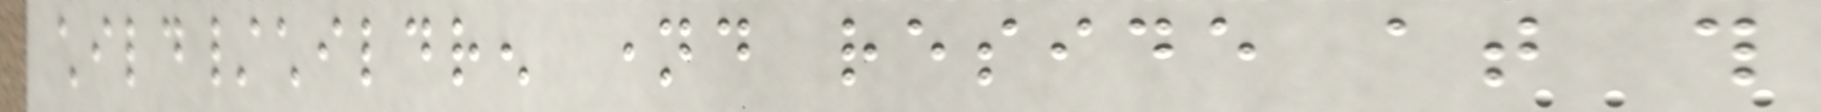child/children named reside at this
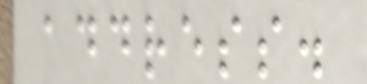address.
